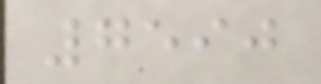7590
